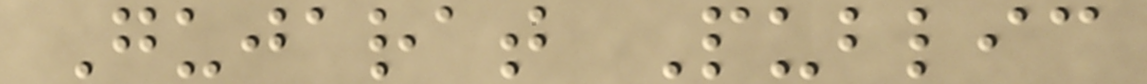Gujarat Public
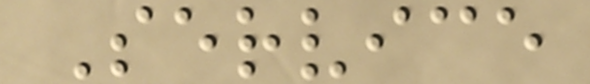Service
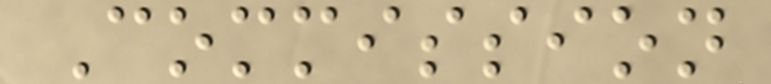Commission
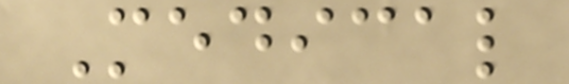Medical
